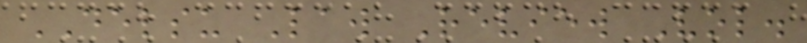DELSU Law Review Vol.
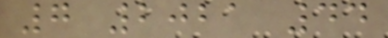7 2021 44
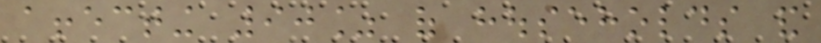affecting 90% of households and
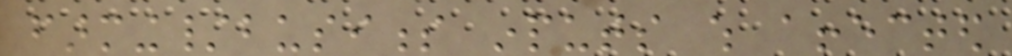farming/business inputs which affected
